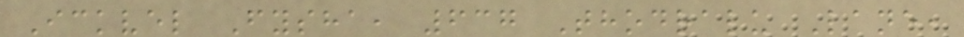Ickvel Fysha, 637 Thodralu Lane,
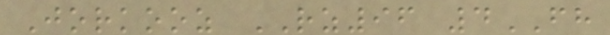Jorkooz RZ96 4FH
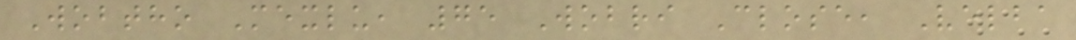Wobtho Mexlu, 75 Wobri Close, Velba
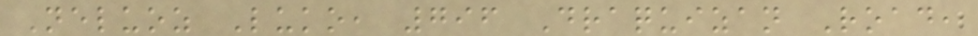Neluoz Luko, 796 Draquizan Road,
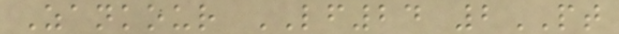Zankour LF24 2PT
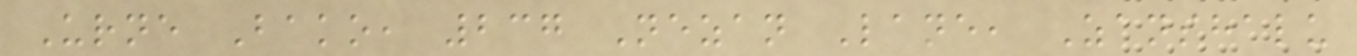Urne Bako, 237 Nezan Lane, Zanshalu
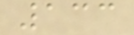133
